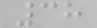38
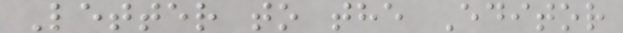Letter to the Editor
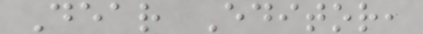Dear Editor,
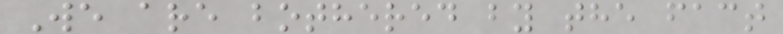We are bothered by the fact
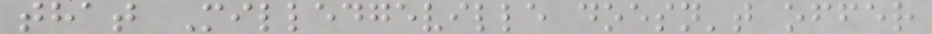that Milledgeville doesn't offer
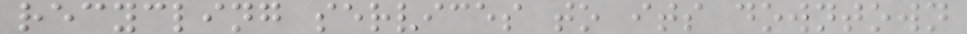recycling services to its downtown
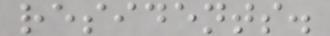residents.
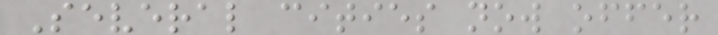Several cities now offer
